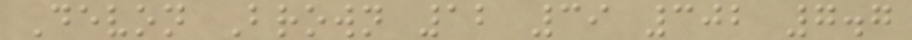Devon Brown 12 39 302 7.7
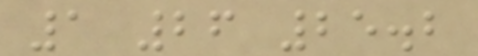1 26 25.2
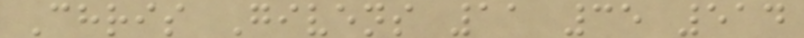Chris Givens 11 35 514
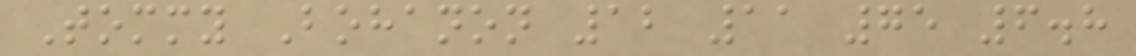Tommy Bohanon 12 11 75 6.8
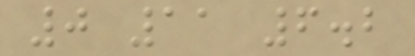0 11 6.2
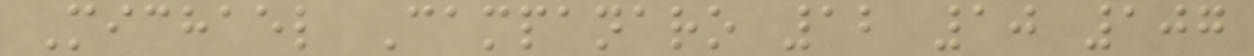Michael Campanaro 12 10 107
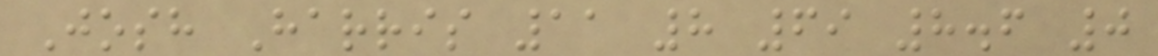Josh Harris 11 8 69 8.6 0
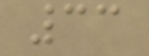33
